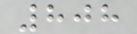808
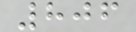806
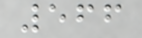566
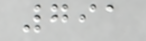791
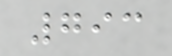793
